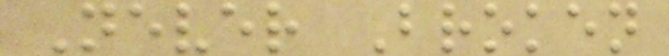Never Broken
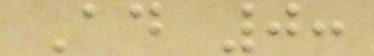Ad 0:
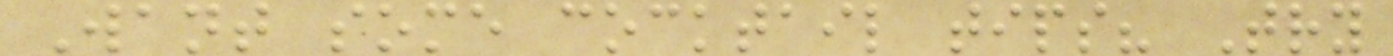Want some cocktail tips? Try
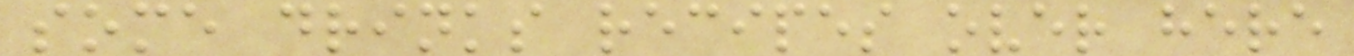some drinks recipes over here
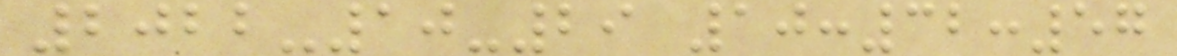2022-10-29 10:32:57
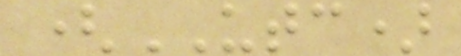(UTC)
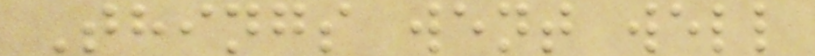Things went well
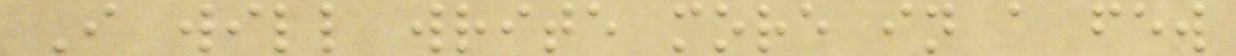I will write more in a few
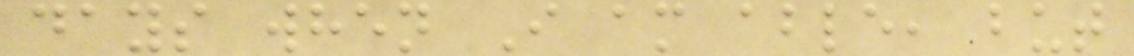days when I am able, but
